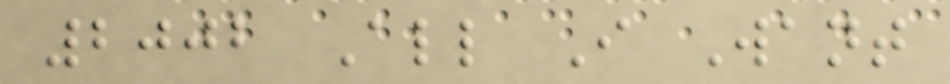2002 All I Want
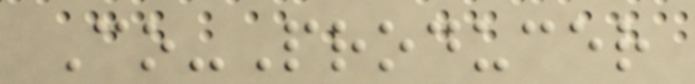Co-Producer
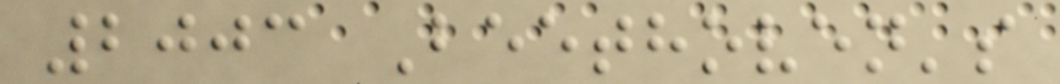2003 Beethoven's
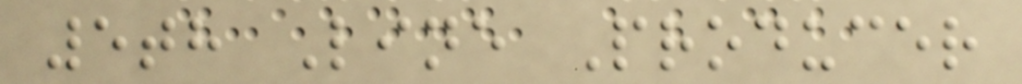5th Line Producer
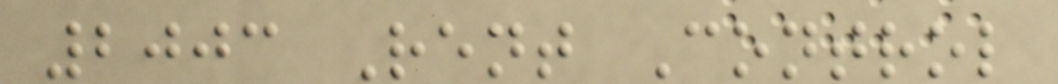2003 Rent Control
